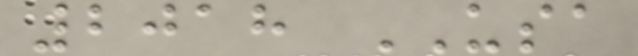2018 USA
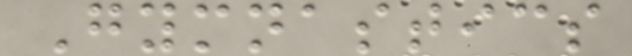Gymnastics
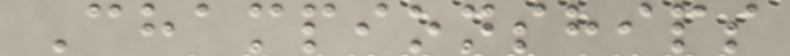Championships
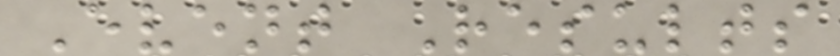Event Results
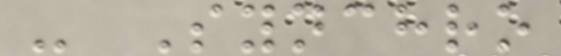- Synchro
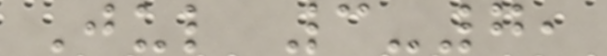Jul 3-7,
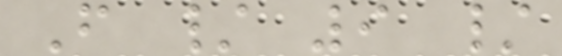F / 9 /
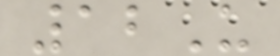12U
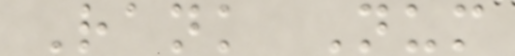Rank Num
